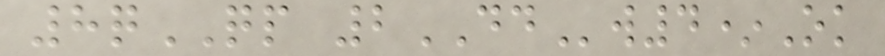8qQP 2DDw4*Ok
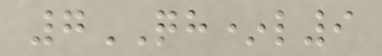7QH*l9
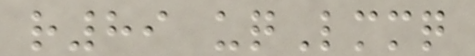r89 uqLmmq
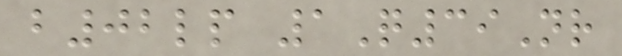b02lp 1Q39Nr
